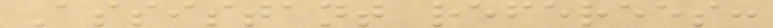Assistant referees:
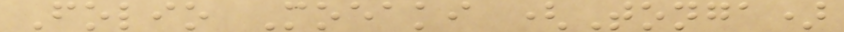Folio Moeaki (Tonga)
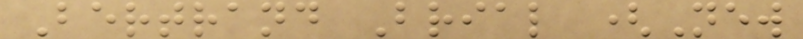Bertrand Brial (New
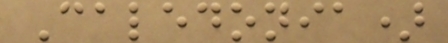Caledonia)
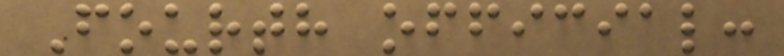Fourth official:
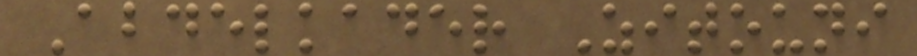Abdelkader Zitouni
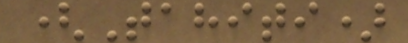(Tahiti)
